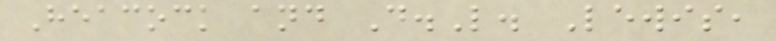Heacock and D.L. Lewis,
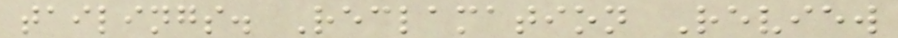tailings. Reclamation Review
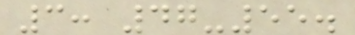3: 47-55.
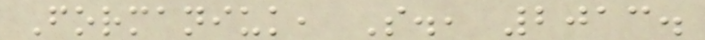Formaniuk, S., 2013.
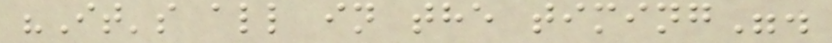"It's all in the timing".
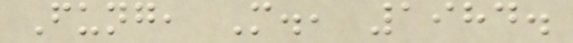Fung, M., 1984.
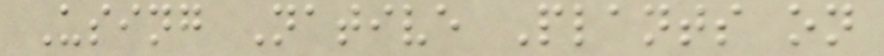Using Native Plants on
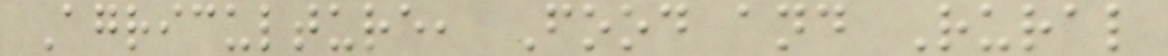Agriculture, Food and Rural
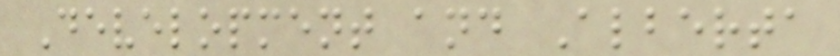Development and Alberta
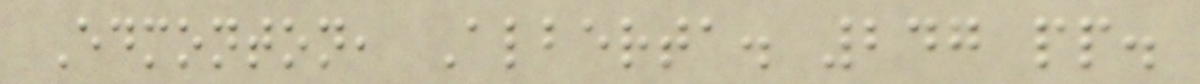Edmonton, Alberta. 247 pp.
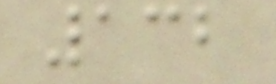132
